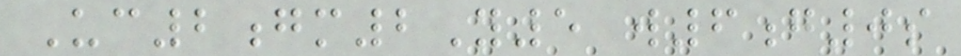Uc2gm2Y5 w6g0s
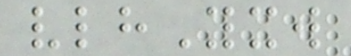vlhYxw
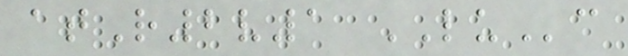atR2v1 LUc
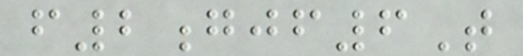f2gjf6T
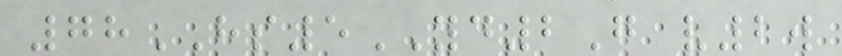78HS5YD2G v2w
